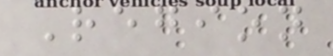Region
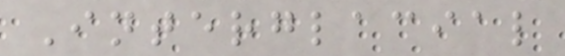Interglacial
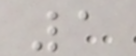1
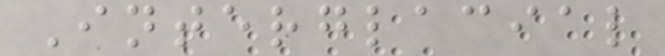Interglacial
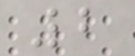2
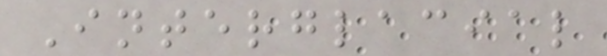Interglacial
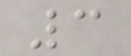3
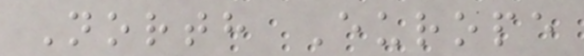North Europe
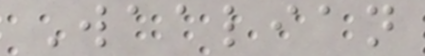Waalian
